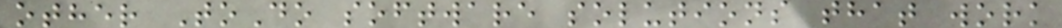other ToDo software solutions that work
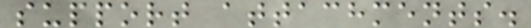support attachments.
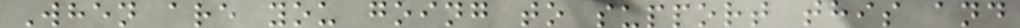When are you going to support this and
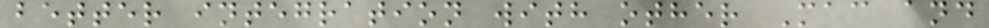better integration with other Mac and
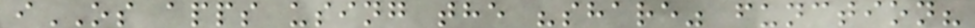iOS apps using the "share" function?
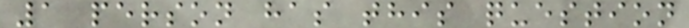1 person has this question
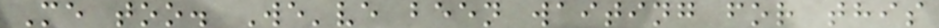Me too. We've been waiting for this
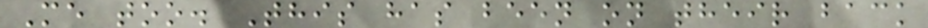Me too. This has been on their back
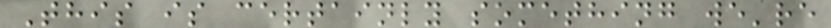This is certainly something we're
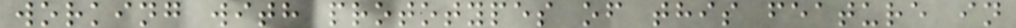working with prototypes of this feature in
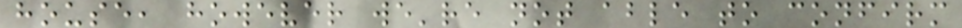house, however we're not able to confirm
